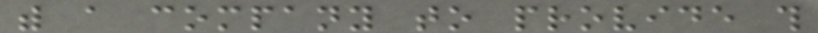with a company to provide this
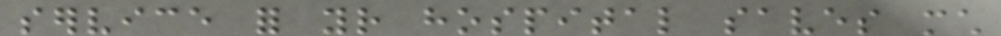service for your hospital saves much
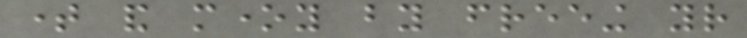time and money by freeing your
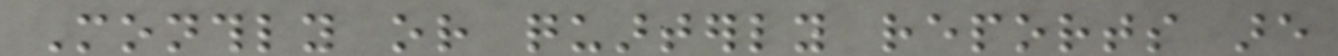Monthly or quarterly reports are
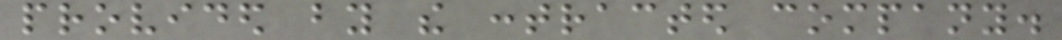provided by the contracted company.
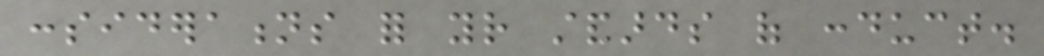considerations for your standards of conduct.
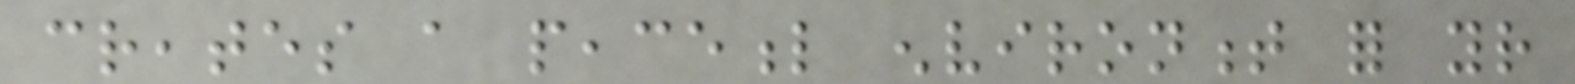creates a peaceful environment for your
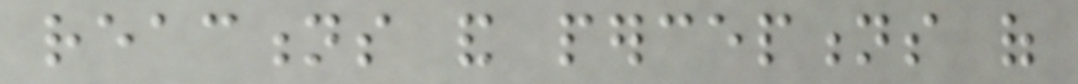reactions and perceptions of
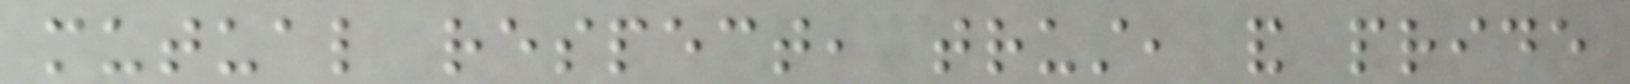mutual respect, trust, and pride
